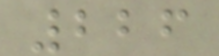226
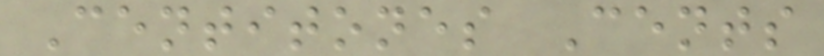Centitones Cents
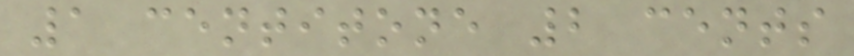1 centitone 2 cents
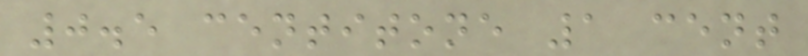0.5 centitone 1 cent
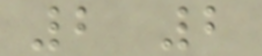2 2
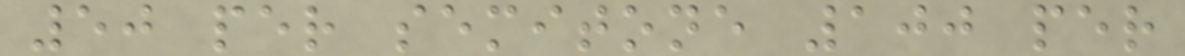50 per semitone 100 per
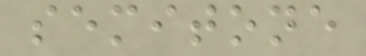semitone
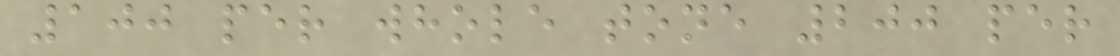100 per whole tone 200 per
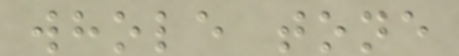whole tone
